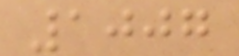1007
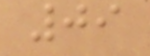09
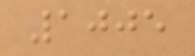1005
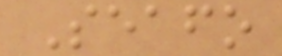Seafo
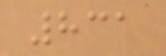831
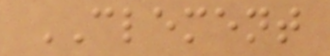CLEMENT
